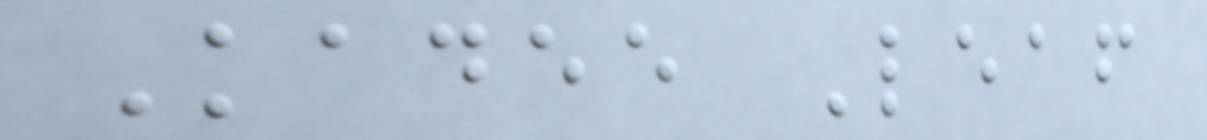Kadee Leaf
